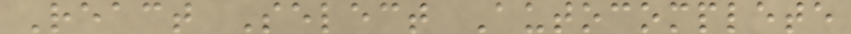React Select Autocomplete
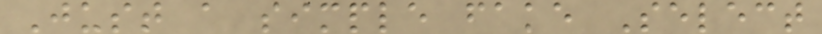Just a simple fake Select
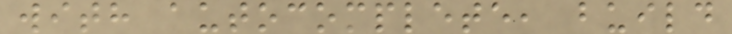with autocomplete, build
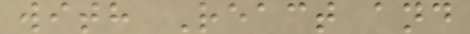with React and
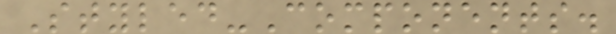Styled-Components.
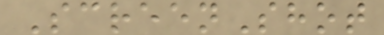ScreenShot
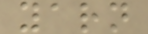yarn
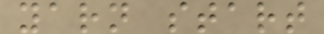yarn start
